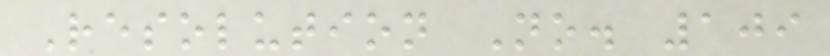Resolution No. 109
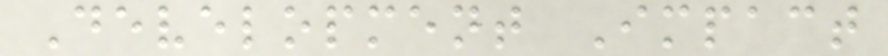Development Impact
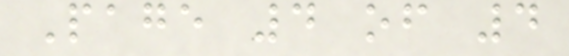Page 4 of 4
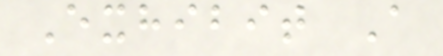Exhibit A
